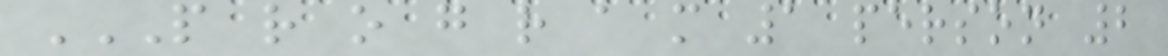P R O G R A M 1 PERSON 2
